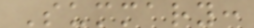Summary:
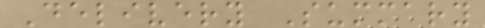Delivery Summary
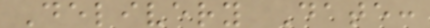Delivery Date:
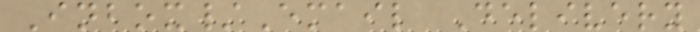Inbox/Email Delivery
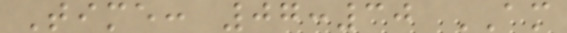Time: 07:30 AM
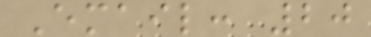Email: 20
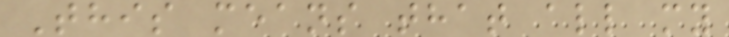This means that all my
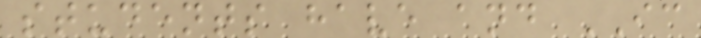students have and IC
